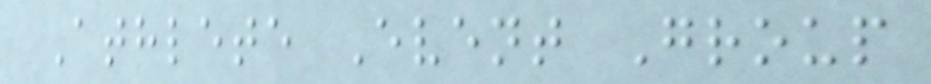Athlete Event Group
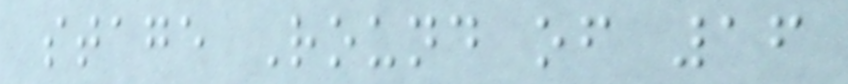stage Round of 16
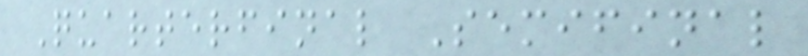Quarterfinal Semifinal
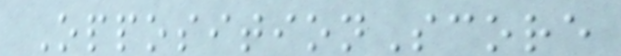OppositionScore
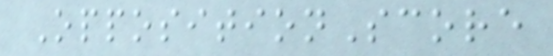OppositionScore
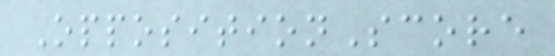OppositionScore
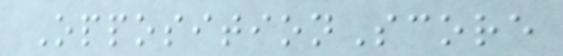OppositionScore
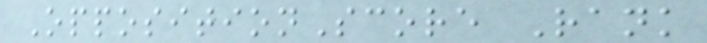OppositionScore Rank
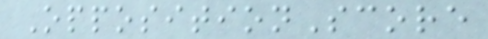OppositionScore
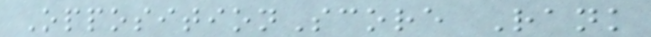OppositionScore Rank
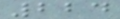224
